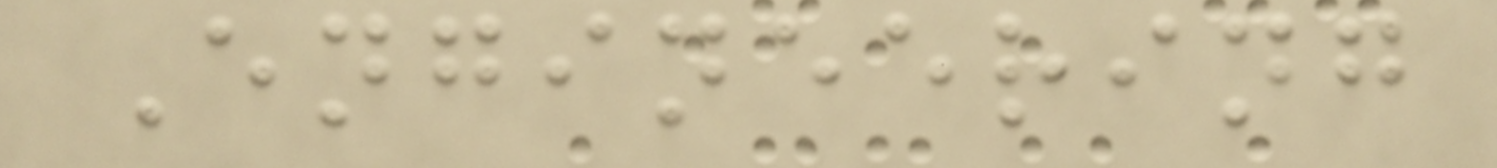Engineering
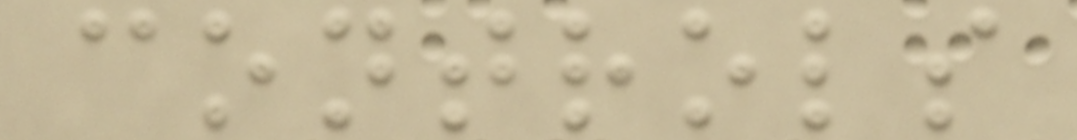controls
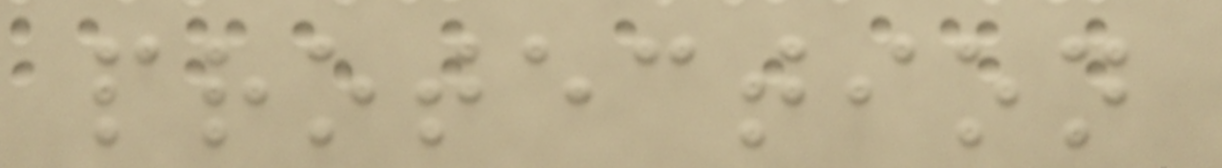protection
